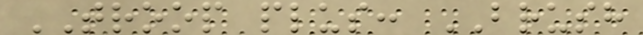TROOP plus: BRUSH
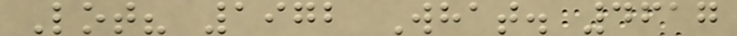Lot? 1972 What. 4617
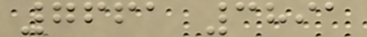7661 3891
